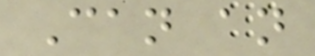Can an
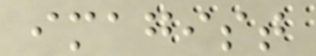imagist
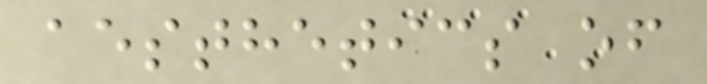aesthetics of
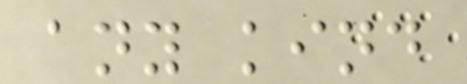any kind
